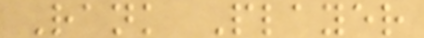Rank Player
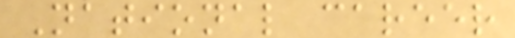National career
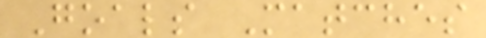Goals Matches
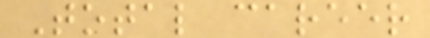Total career
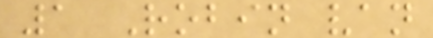1 Robin van
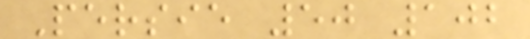Persie 50 102
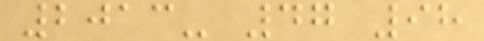2013- 47 98
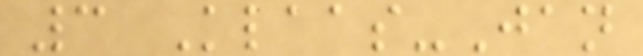3 Klaas-Jan
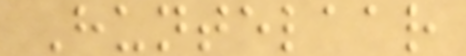Huntelaar
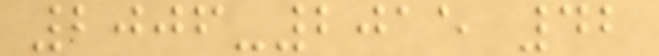2006-2015 42
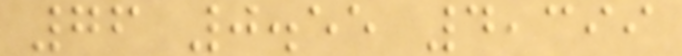76 0.55 4,399
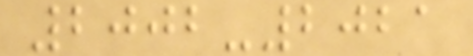2002-2021
